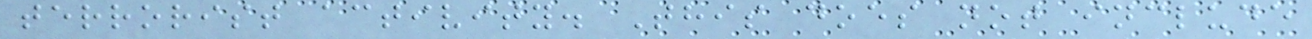terrorist activity. This does not include
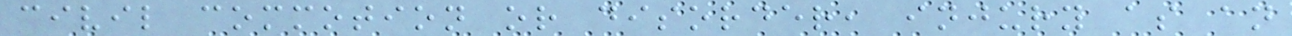civil commotion or disorder, injury as an
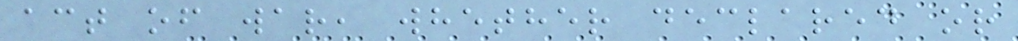act of war, whether declared or
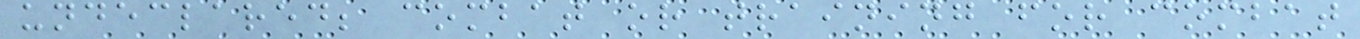undeclared; combat or training for combat
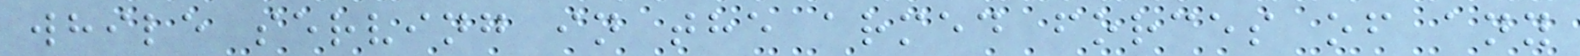while serving in the armed forces of any
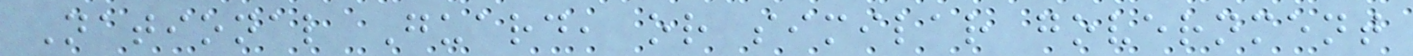National Guard, or similar government
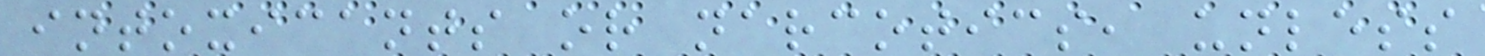intoxicants or narcotics, unless
